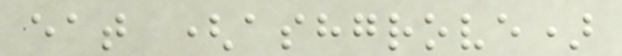eat (ashgrove)
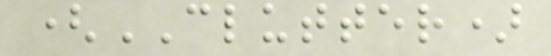(CLUTTER)
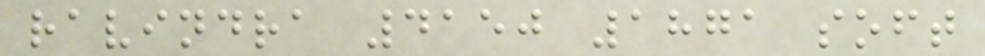ravindra 4150 1871 soft
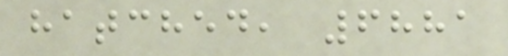hatched, 6881
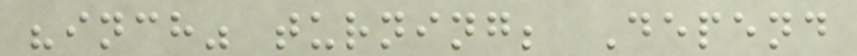"inch" turning; Depend
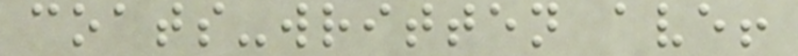coats-written ave!
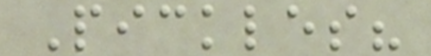Pickles?
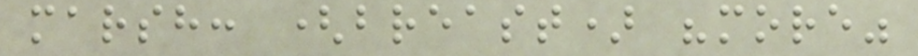marsh: (breast) "more"
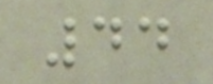44
